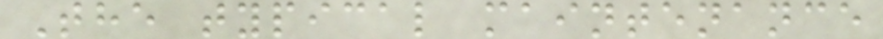The typical maintenance
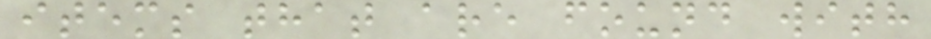items that are found with
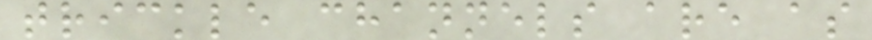trickle channels are as
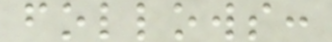follows:
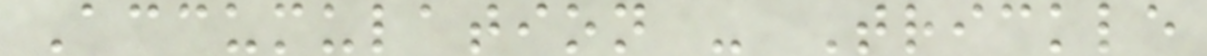Accumulation - Trickle
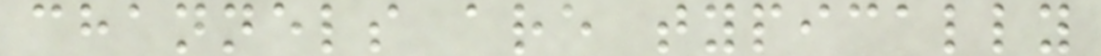channels are typically
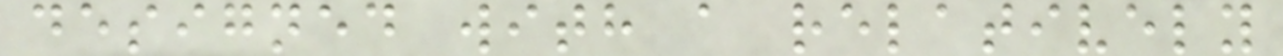designed with a relatively
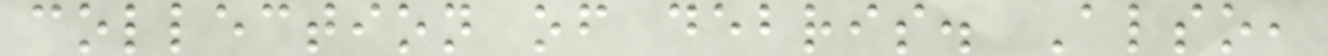collection of debris. Also,
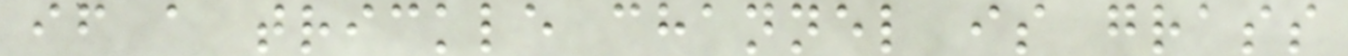if a trickle channel is grass
